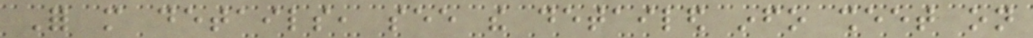For more details, see the detailed info sheet on
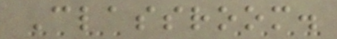Classroom.
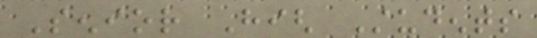Senior High Students
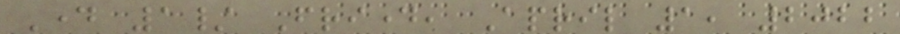Day 1/ Friday, April 1, 2022
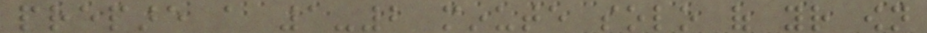prepare a 1-2 minute solo of your own
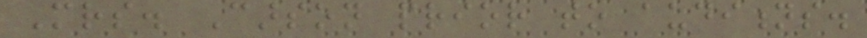Mrs. Carson prior to auditions.
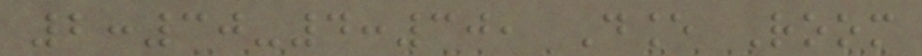2:30-4:30, Dance Room
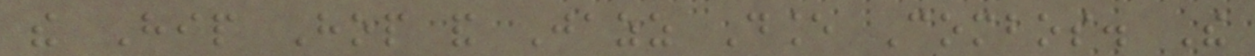the Hip Hop and Jazz Dance Combos. The
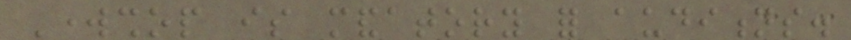Workshop is mandatory for auditions.
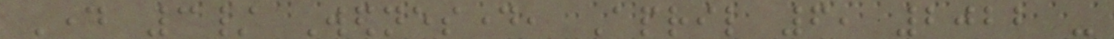Day 3/ Wednesday, April 6, 2022 -
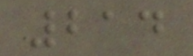214
